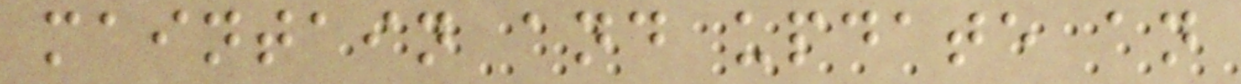maintain and update an
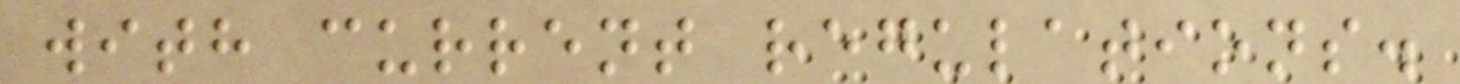with current regulations.
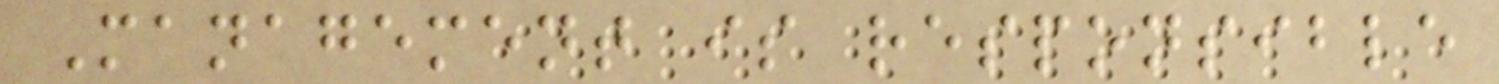Management is responsible
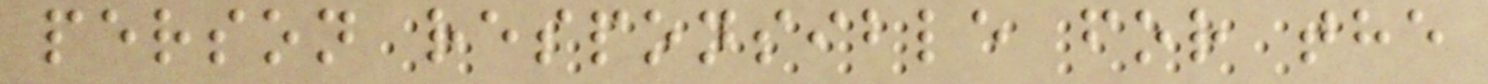person responsible for the
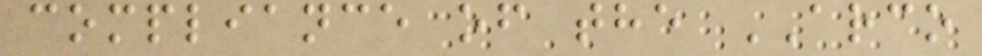compliance of the ARCO
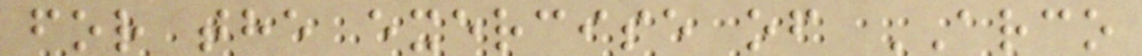for the exercise of ARCO
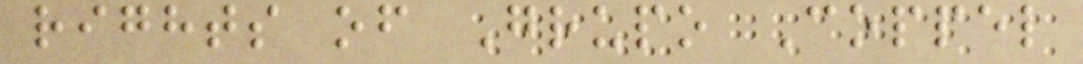rights of Grupo Coppel
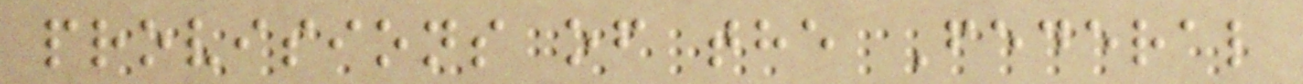provisions of the Federal
